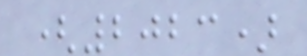(2023)
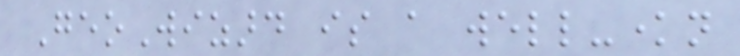GeoWizard is a well-known
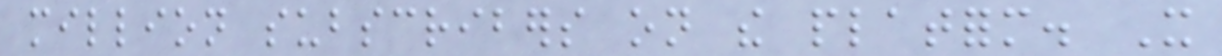million subscribers on the platform. It
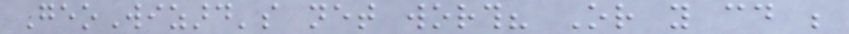GeoWizard's net worth? Or you could be
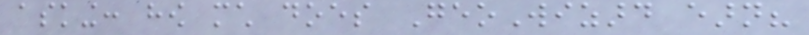asking: how much does GeoWizard earn?
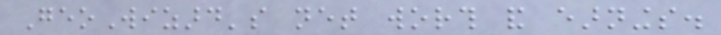GeoWizard's net worth and earnings.
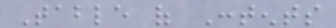Table of Contents
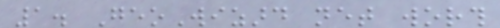1. GeoWizard net worth
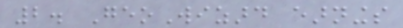2. GeoWizard earnings
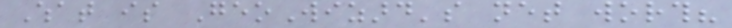What is GeoWizard's net worth?
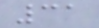31
